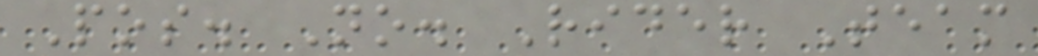Pos. No. Rider Team
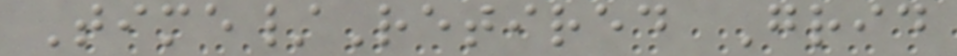Time/Retired Grid
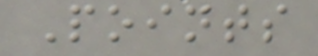Points
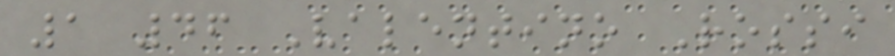1 46 Valentino Rossi
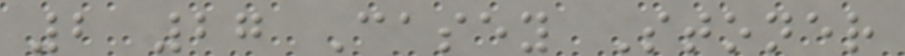2 27 Casey Stoner
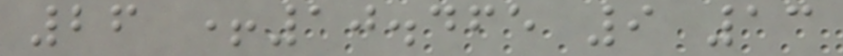26 +10.465 9 13
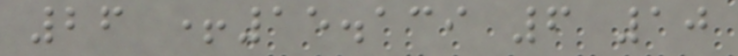26 +15.139 6 10
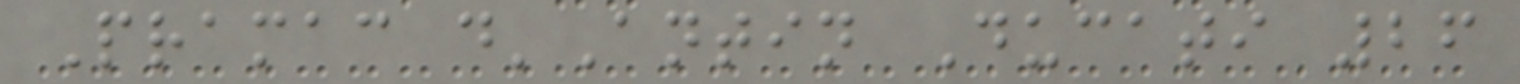Pramac d'Antin Ducati 26
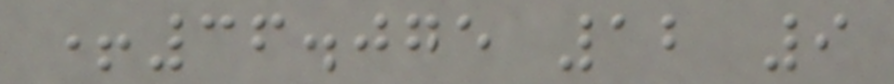+36.075 12 9
